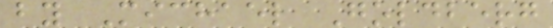by Michael Goldberg
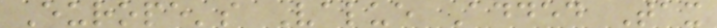Europe's Value Added Tax
